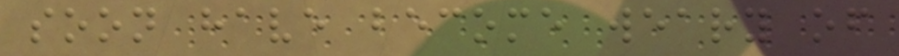soon have become weary of
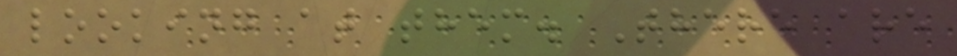looking at them. There are
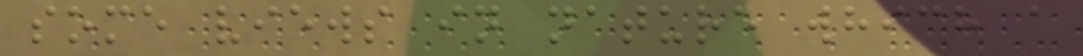some views in nature which a
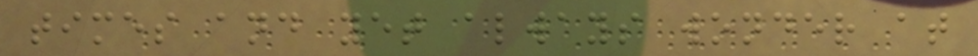times and yet always wonder at
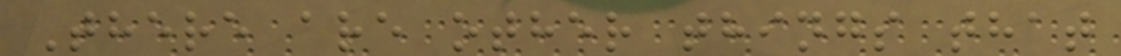There are other things that
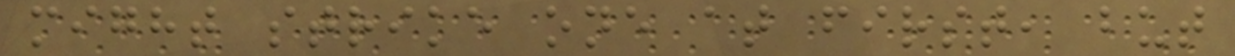might strike one at first, but
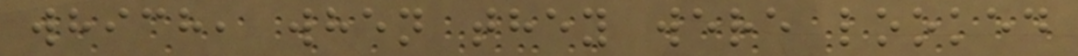which, when they were looked
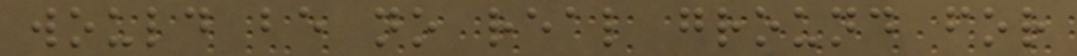would be no real ground for
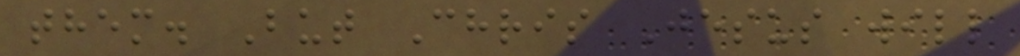them. But Chris Jesus will
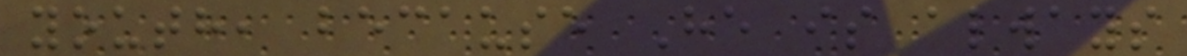youth, because He is always
